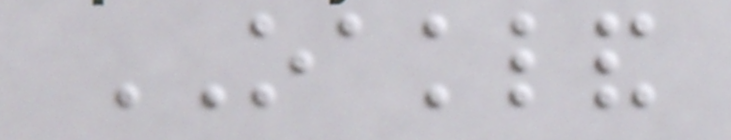OAKLAND
